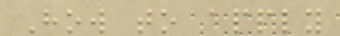How to apply
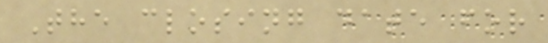The closing date for
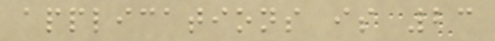applications is 23
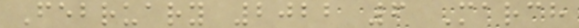February 2022 6 March
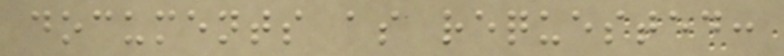documents as requested:
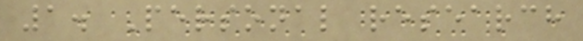1. Personal research
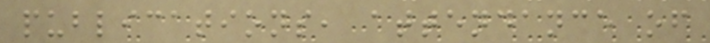publications, attendance of
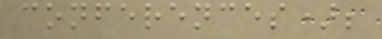conferences);
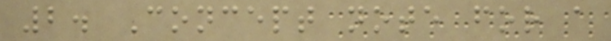2. Concept note for a
